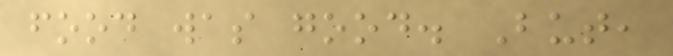food was good. But,
